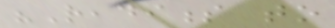"Readiness to
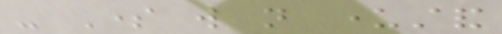- Some will not understand
